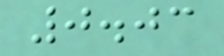0.03
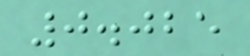0.025
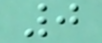0
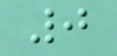0
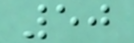50
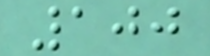100
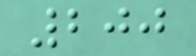200
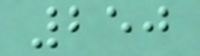250
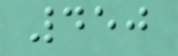450
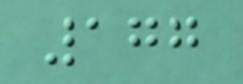177
